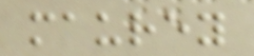maurey
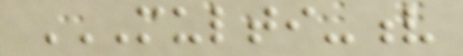MULTI-V
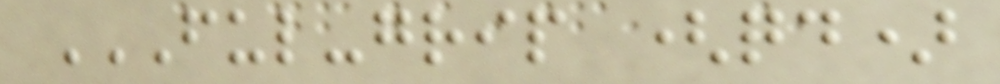FUL-GRIP (QD)
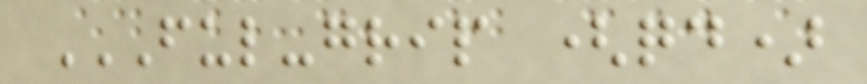FUL-GRIP (QD)
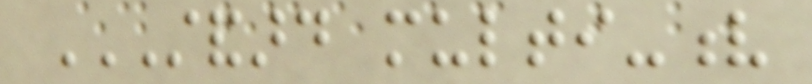STANDARD MULTI-V
